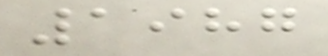1987
